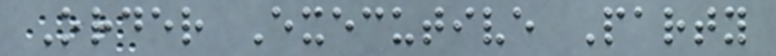Order Executive Party
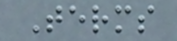Terms
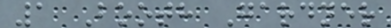1 Booth Gardner
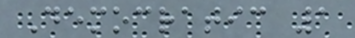Democratic 1
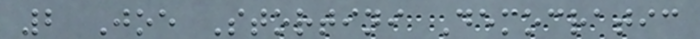2 Joe Stortini Democratic
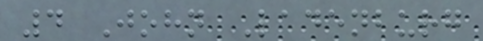4 John Ladenburg
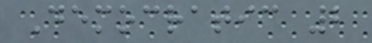Democratic 2
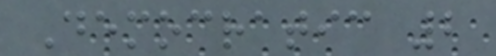Democratic 2
